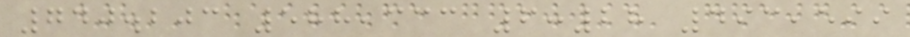740.203 588,333 6:28 493,599
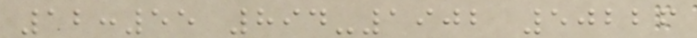12:55 894-1902 50226
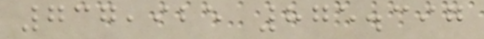737,925 875.397
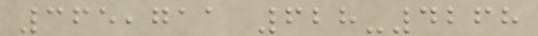365,711 628-4268
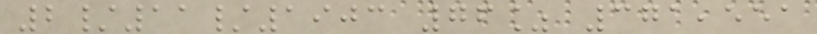2/11/1903 76% 371,551
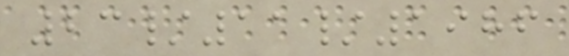23/11/1986
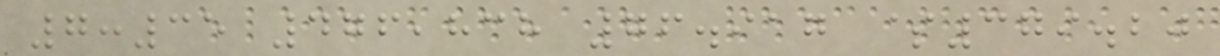7:35 476,838 76.917 $379.20
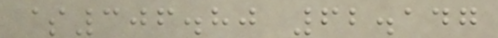$306.80 62.147
